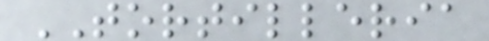TORTILLERIA
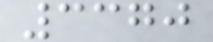3370
